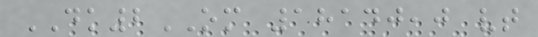DK2OM 18140,0 vt
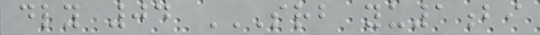dly 04 SRB YU1BI
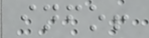info!
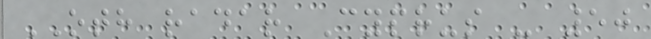OTH radar Cyprus - 50
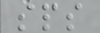sps
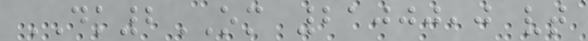DK2OM 21000,0 vt
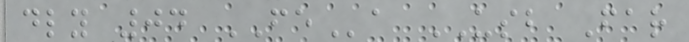dly 04 FEa USB Far
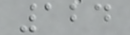124
